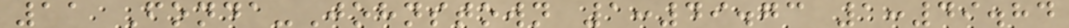11 Fonda-Johnstown 1:49.73 1:49.84
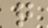q
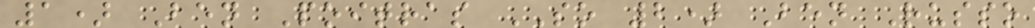1) Ben Poitras SO 2) Ben Russo
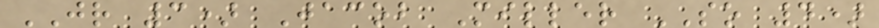JR 3) Jacob Miller SO 4)
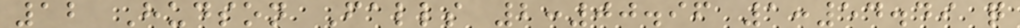12 Hudson Falls 2:00.96 1:54.49 q
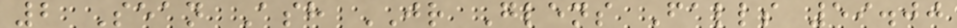2 Sean Ash JR Glens Falls 59.00
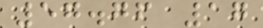57.76 17
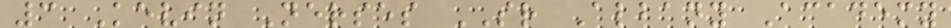3 Kevin Nerses SR Albany Academy
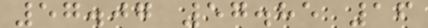57.07 57.85 16
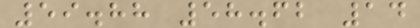59.88 58.62 14
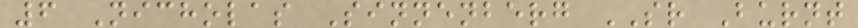6 Nicholas Sinnenberg SR Burnt
